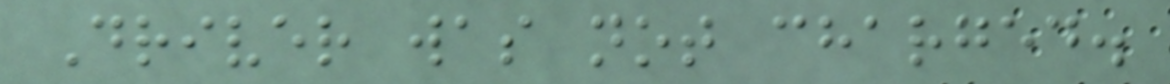Driver was not charged.
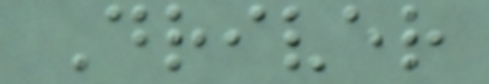Driver
